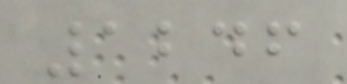1246
